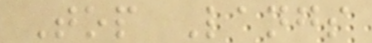Top Langs
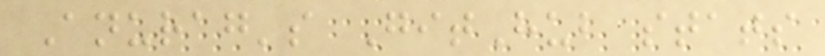Anurag's GitHub stats
